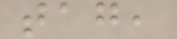tag,
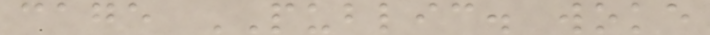cage PUBLIC. woke
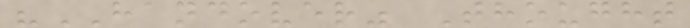"HANDOVER" Thought
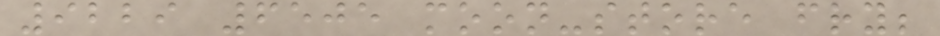9229 6505 moon-store fry;
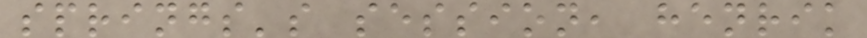springs's session, henrik
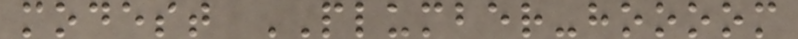modest PLUMBER-hoooom
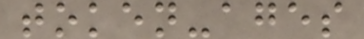token-ages
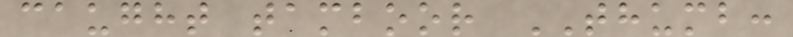caught tamboor THUMB:
